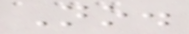No.
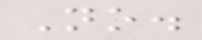No.
